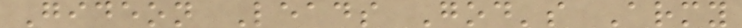Gideon Leads God's Army
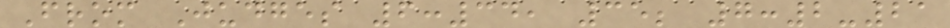From Judges 6:34, 35; 7:2-21
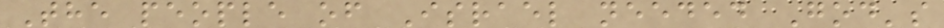The people of Israel needed God's
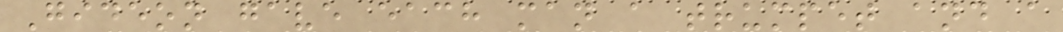Gideon gave each man a trumpet and a
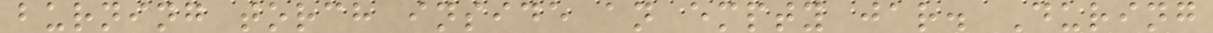burning torch inside an empty jar. During
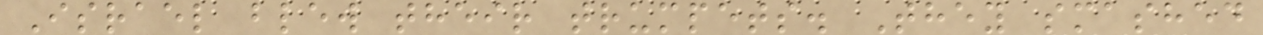Israel blew their trumpets. They smashed
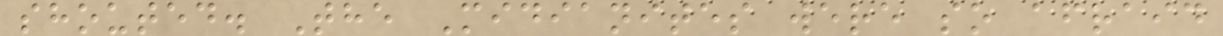shouted. The Midianites were so afraid
